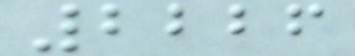2226
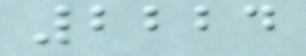2224
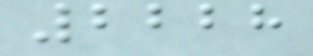2228
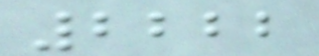2222
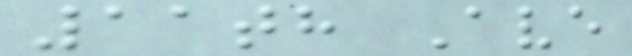11th Ave
